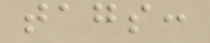tags:
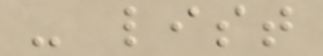- list
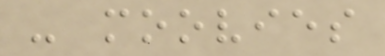- moovies
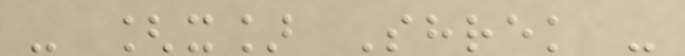- [x] Shrek -
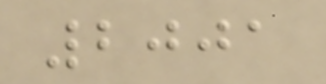2001
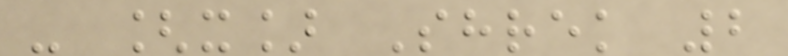- [x] Shrek 2
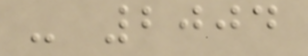- 2004
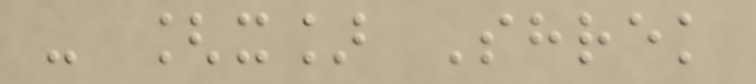- [x] Shrek
